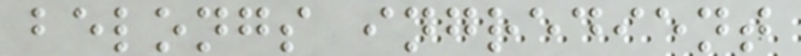belongs ingredient
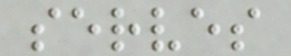serves
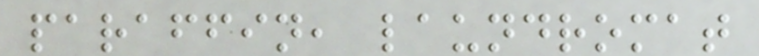paraffin, laundromat
